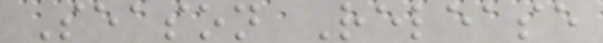Season Release
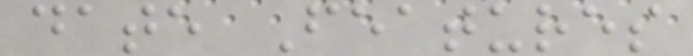date Features
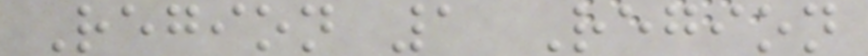Region 1 Region
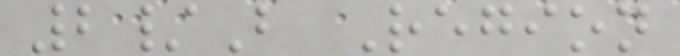2/B Region
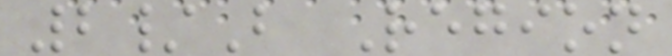2/B Region
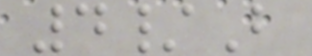4/B
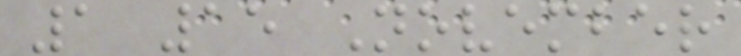1 15 November
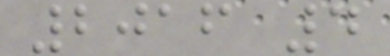2016 4
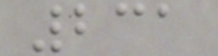231
